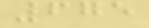675
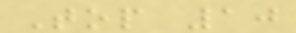Top 10
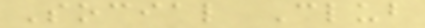Social Club
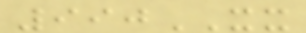990XX
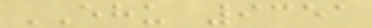EHU 9351
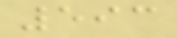593
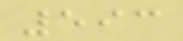593
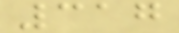317
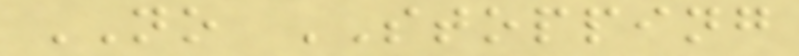NO STOPPING
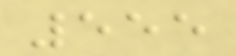555
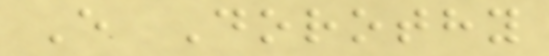E Dorothy
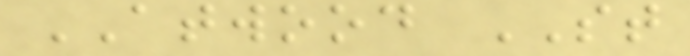ATWOOD ST
